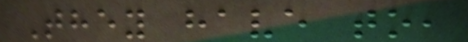They have to,
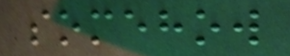somehow
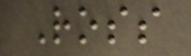Ross
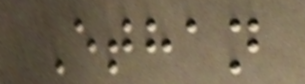Ethan
